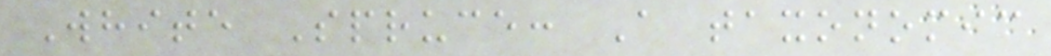White Spruce: A taxonomic
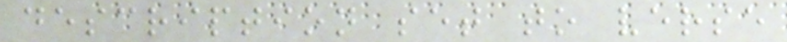description set to verse
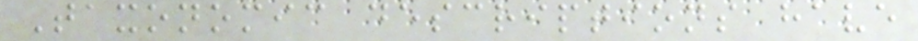Taxonomic descriptions have
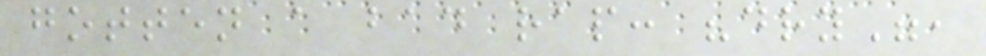gotten a bad rap: "dry",
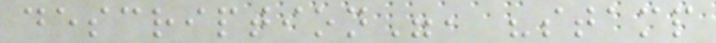description", "stamp
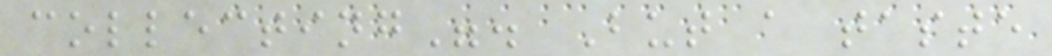collecting". But a taste
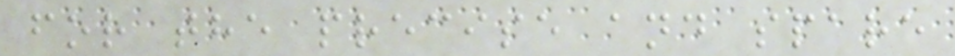for the precise and spare
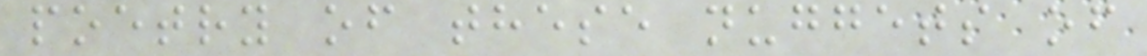poetry of these nuggets of
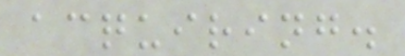acquiring.
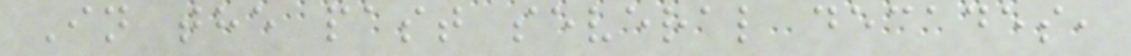In the past several decades,
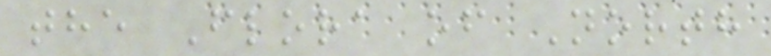the Flora of North
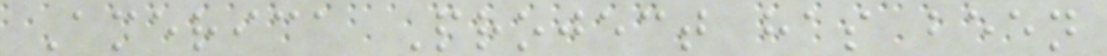America Project has been
